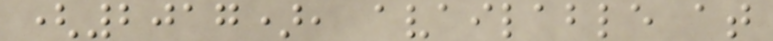(2017), available at
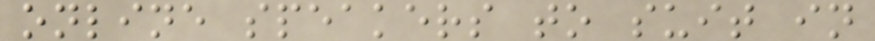online speakers to suit in
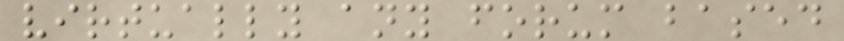virtually any forum based
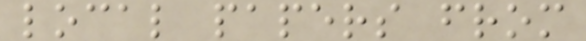local papers from
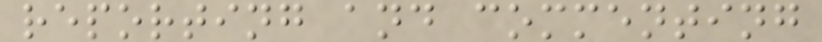reporting and commenting
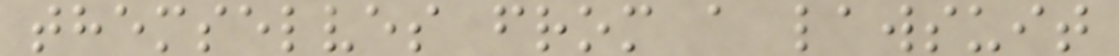themselves from a lawsuit
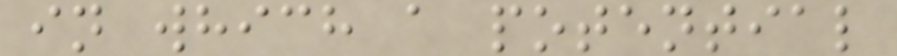in which a potential
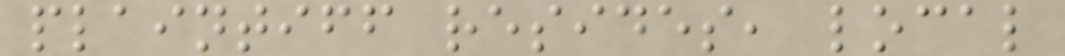plaintiff resides, local
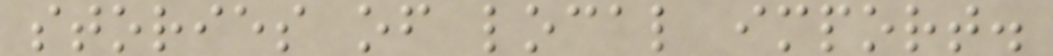stories of local import.
